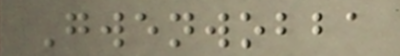Gwenwobba
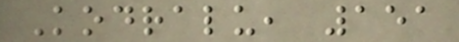Kodralu, 151
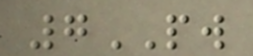7PW
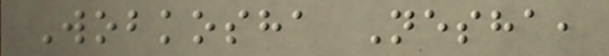Wobkosha Nesha,
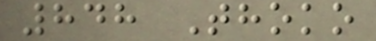848 Thoko
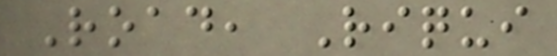Road, Riqui
